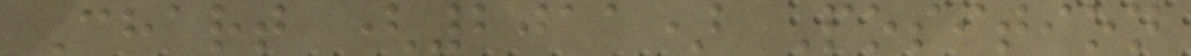Chart (2011) Position
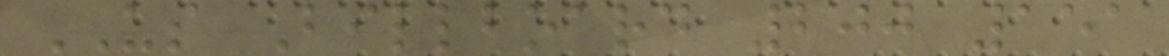US Billboard 200 151
